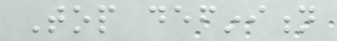Top definition
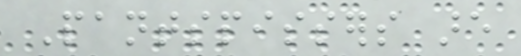Pantspissers are
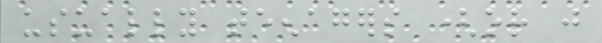usually teenagers (or just
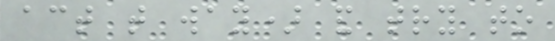act that way) and try to
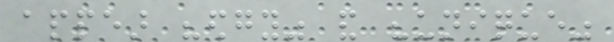appear "edgy" and "unique"
